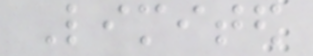Limited
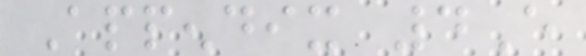Appendix 4E
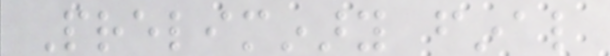Preliminary final
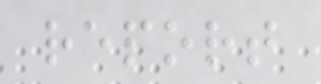report
